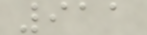911
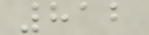812
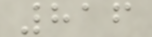816
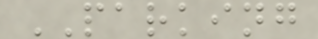PARKING
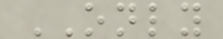ONLY
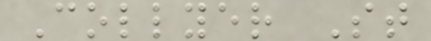Collyer St
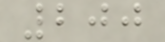200
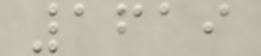1619
